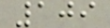109
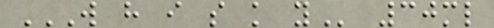W H I S K Y 30ml
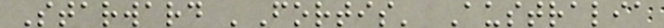Starward 'Fortis' Australia
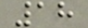18
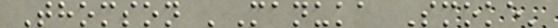Thomson 'Manuka Smoke'
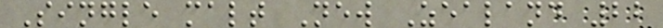Single malt New Zealand 22
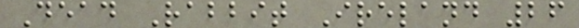Dead Rabbit Ireland 26
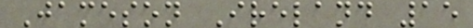Jameson Ireland 15
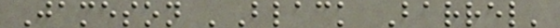Jameson 'Black Barrel'
